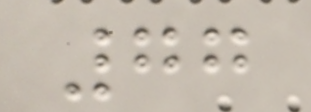77
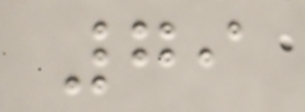79
